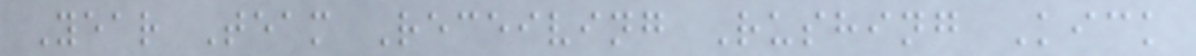Year Team Receiving Rushing Kick
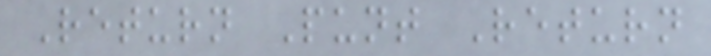Return Punt Return
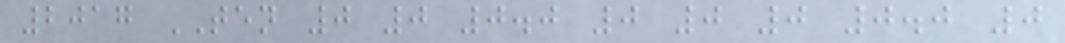2017 TEN 0 0 0.0 0 0 0 0.0 0
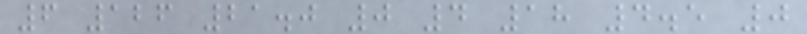6 126 21.0 0 4 18 4.5 0
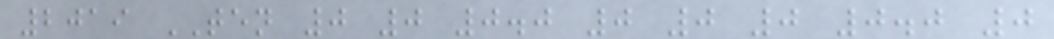2019 TEN 0 0 0.0 0 0 0 0.0 0
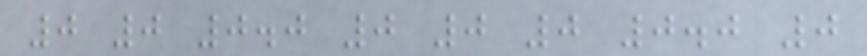0 0 0.0 0 0 0 0.0 0
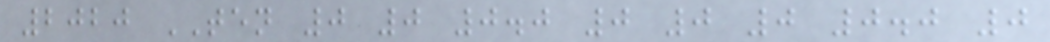2020 TEN 0 0 0.0 0 0 0 0.0 0
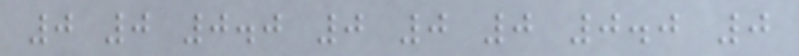0 0 0.0 0 0 0 0.0 0
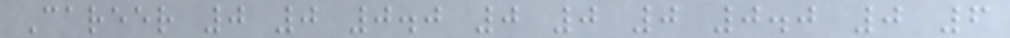Career 0 0 0.0 0 0 0 0.0 0 6
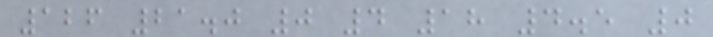126 21.0 0 4 18 4.5 0
